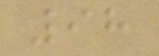98
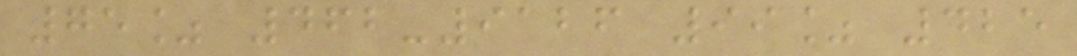75% 462-9126 99% 425
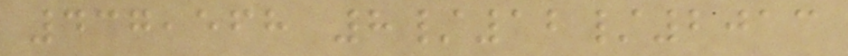437,568 8/12/2013
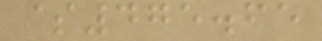$475.65
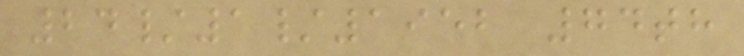24/1/1952 74th
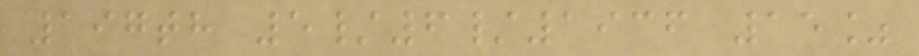197th 5/6/1936 15%
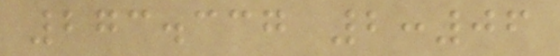273.337 2:06
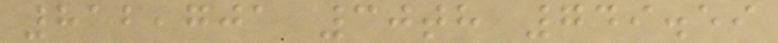812,701 30th 749.59
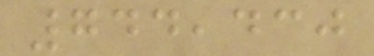744,430
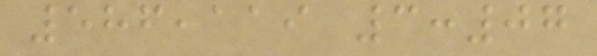586,119 3:07
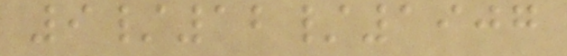9/12/1907
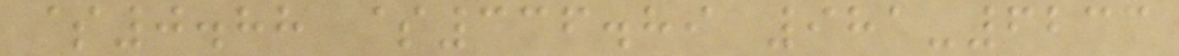$0.88 $336.89 981-6233
